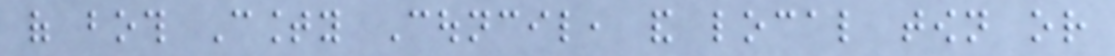of both County Council, and local town or
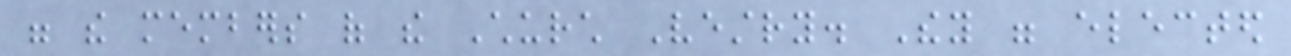were the members of the Church Vestry. They were elected
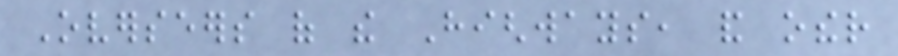Overseers of the Highways, and other
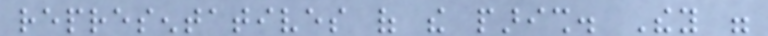representatives of the parish. They were
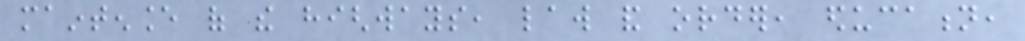maintenance of the highways, law and order, education,
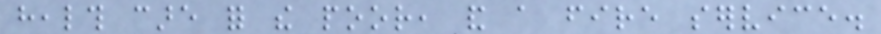health care for the poor, and a fire service.
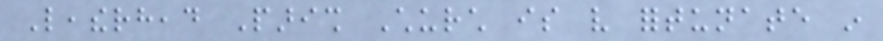Leatherhead Parish Church is very fortunate in
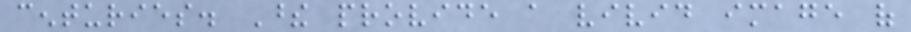centuries. These provide a vivid image of
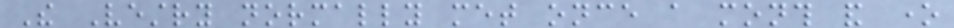The Vestry normally met once a month and one
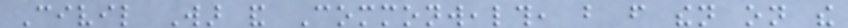Civil War and Commonwealth, but from then on the
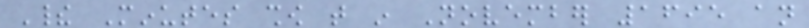Their Minutes show that in November 1695 an
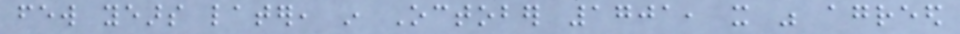few years later, in October 1701, it was agreed
